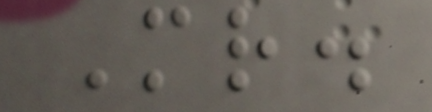Mr.
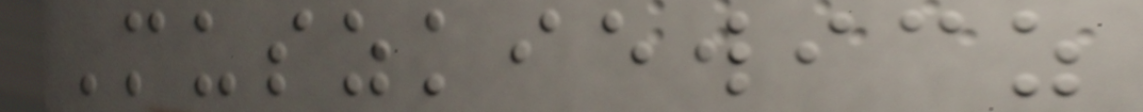Muszkiewicz
